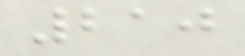210
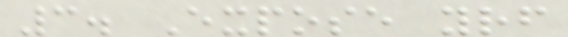3. Expose yourself
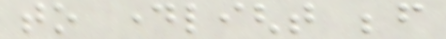to daylight before
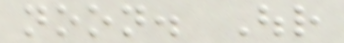noon. Our
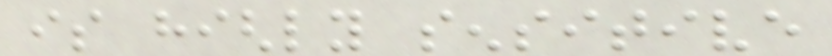is highly sensitive
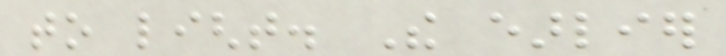to light. The earlier
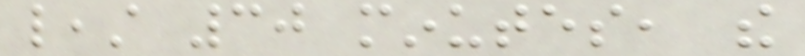least 30 minutes, the
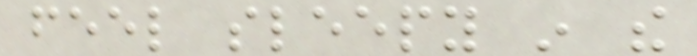feel sleepy in the
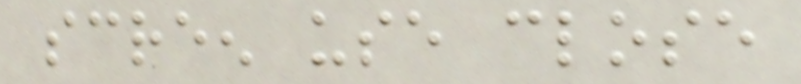screen use close
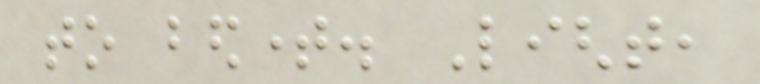to bedtime. Light,
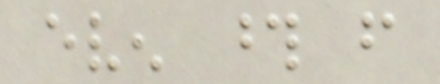even those from
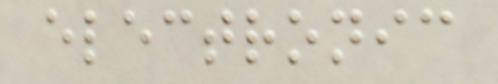electronic
